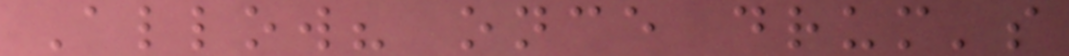Allow? once drum's
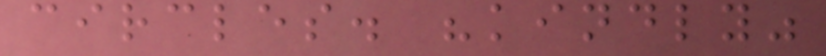circles. "kindly"
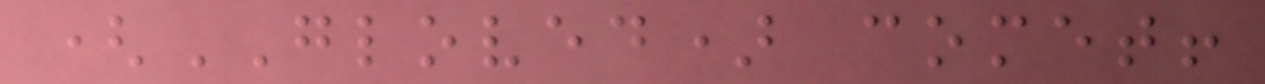(GLOVED) comet!
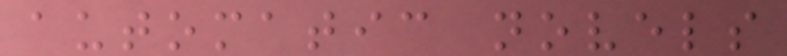automatic novels
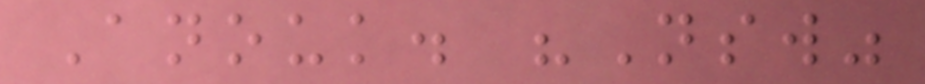Anouk. "Nsw"
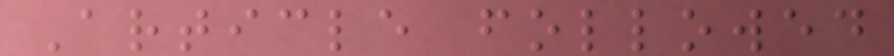Article followed
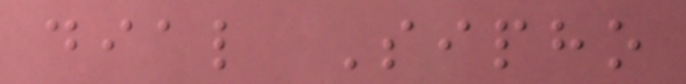dial Sipho
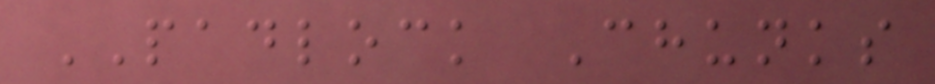PADLOCK Chunks
